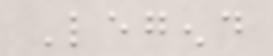Legend
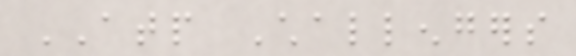ATP Challengers
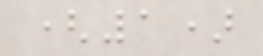(1)
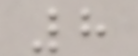8
